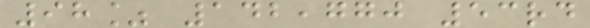98% 142,770 53rd
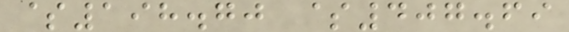$198.70 $407.69
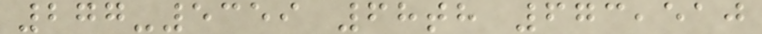277-5359 68th 673,510
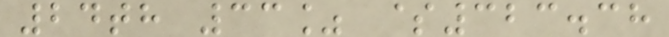24th 33% $323.38
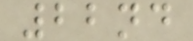22nd
